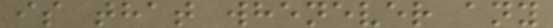is that whenever any
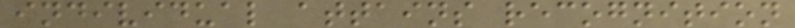individual attains recognition
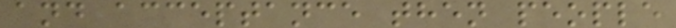and acceptance then people
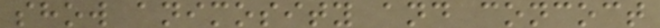show animosity and concoct
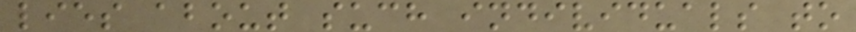lies about such individuals to
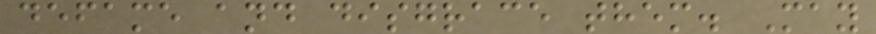defame and disgrace them. May
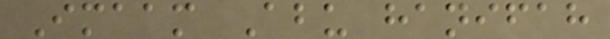Imaam Abu hanifah
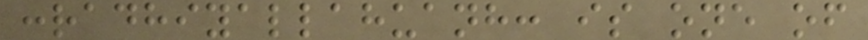:radhiyallahuanh: is one of
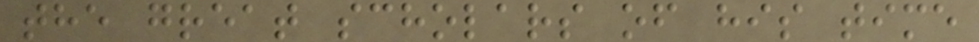the great scholars of his time
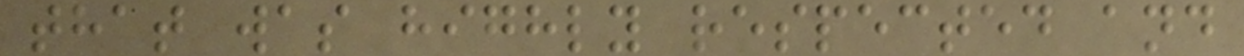that was highly respected and
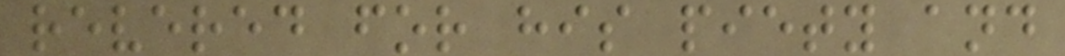revered for his piety and
